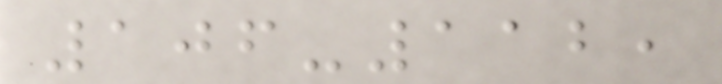106-112,
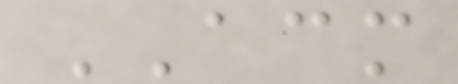ACM
